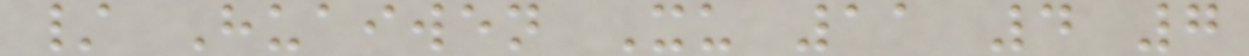/ Huaiwen Xu 11 4 7
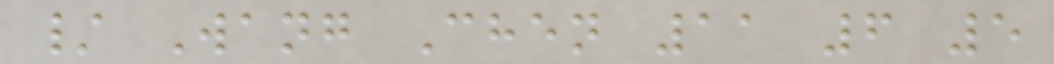/ Wang Chen 11 6 5
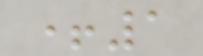+1
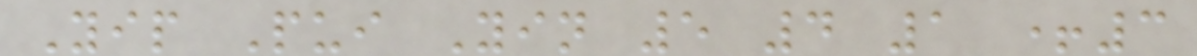Yip Pui Yin 5 4 1 +3
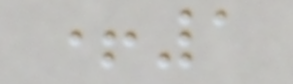+1
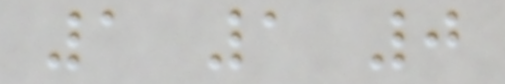1 1 0
